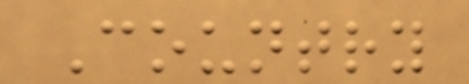Country
